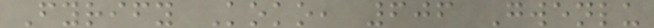Fyrify Koko, 606 Gwenlu
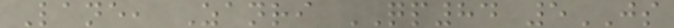Lane, Zanri QP84 5JS
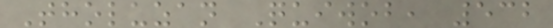Tholuzan Quiwob, 532
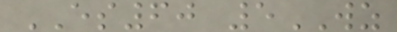ES60 5WZ
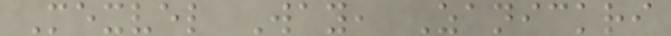Mexvel Way, Zanickri
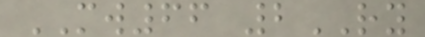MW66 2RY
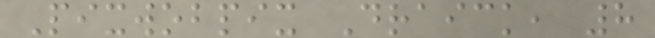Pixwobpix Draick, 8
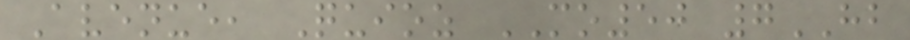Avenue, Quioz MO50 7HB
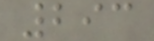293
